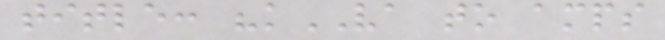title: "kVA to amps
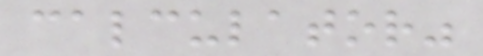calculator"
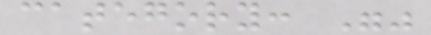category: ""
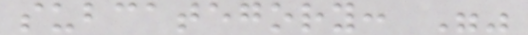subcategory: ""
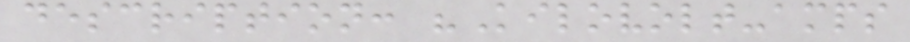description: "Kilovolt-amps
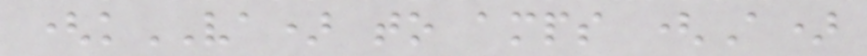(kVA) to amps (A)
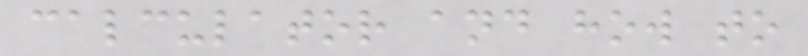calculator and how to
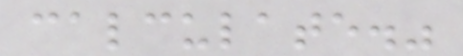calculate."
